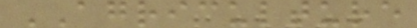AGRICULTURE
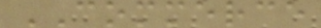COMMERCE
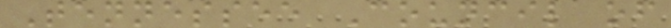Tennessee Council of
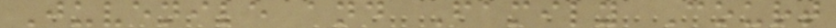Juvenile and Family Court
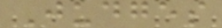Judges
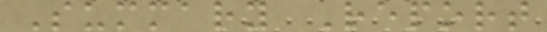Summary Report
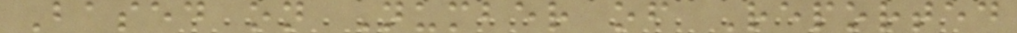Based on Number of Reported
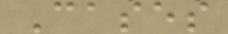Cases
